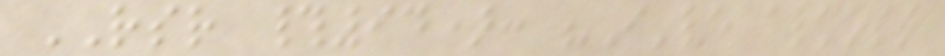RSR #94): "I've almost
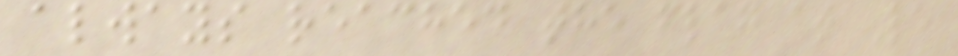always reached the flag at Le
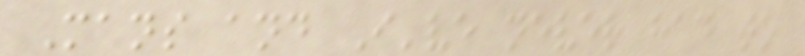Mans and I've never had to
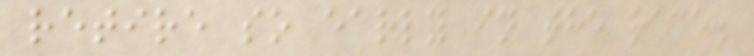retire so early in the race.
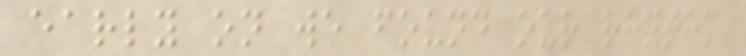early on we found our rhythm
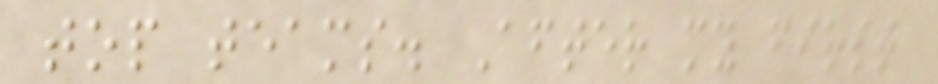top teams. After my first
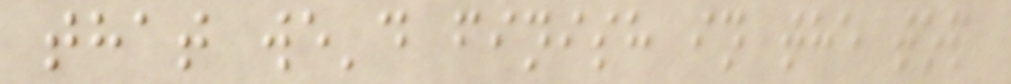that we'd finish in the top
